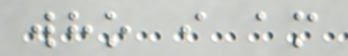who i am
